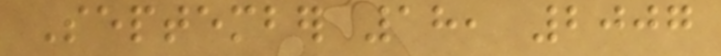September 18, 2007
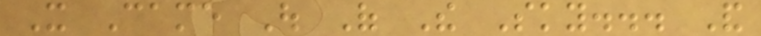It Came Out Of The Sky... And
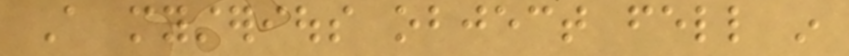A mysterious object fell in
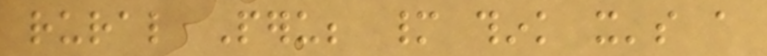rural Peru; many think it's a
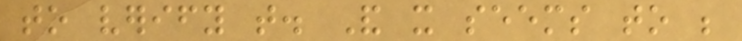to verify that. And it seems to be
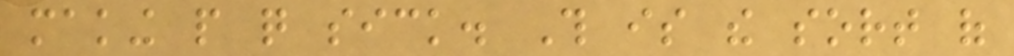making people quite sick. This is the sort of
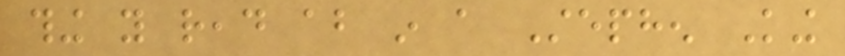thing you read about in a Stephen King
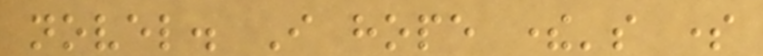novel. I hope there's some
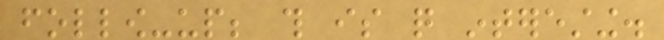follow-up; this is quite interesting.
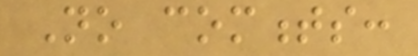No comments:
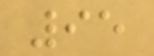95
